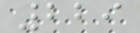229
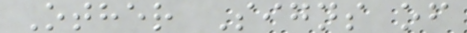Other Signs of
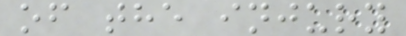of the injury
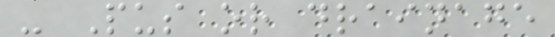- Pus or drainage
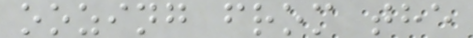oozing from the
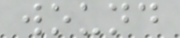wound
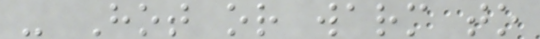- Hot or warm to
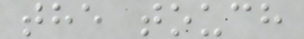the touch
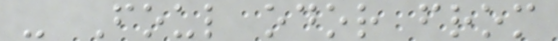- Foul odor from
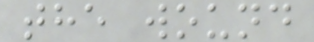the wound
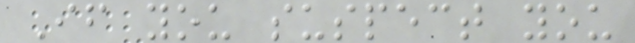If you suspect you
